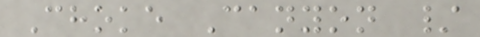Choke Canyon /
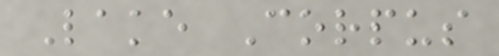Lake Corpus
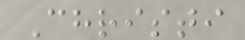Christi
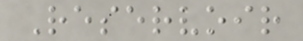Reservoir
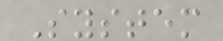System
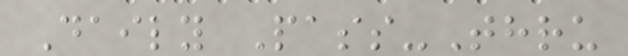Daily Pass-Thru
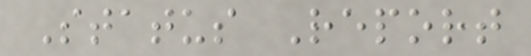Status Report
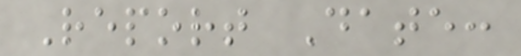Report Date:
